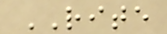RITE
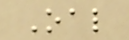Oal
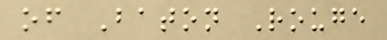of Baton Rouge
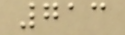713
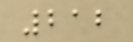212
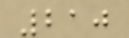210
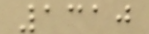1310
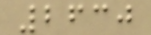2630
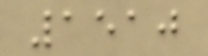1510
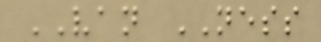VAN NESS
